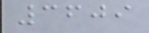3609
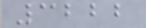3222
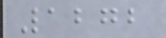1272
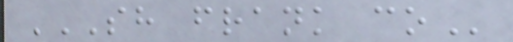SH FRANK CO
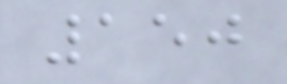150
